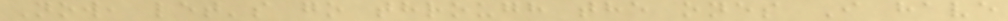Now, let's go through the ones I have
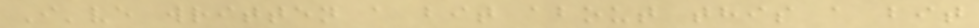I've written a bit about this a bit
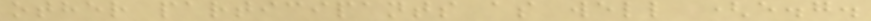other participants as well (e.g.
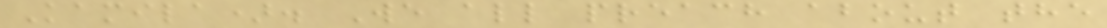Kamila). We all preach about the
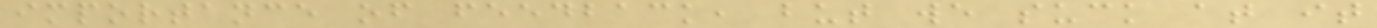importance of feedback, but we suck at it
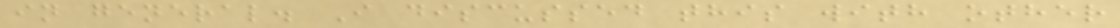in general. I discussed this with other
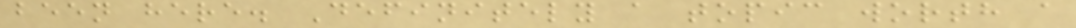been here. Definitely a topic worth a
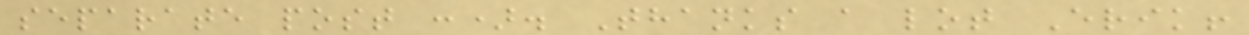separate post :). Thanks a lot Erik!
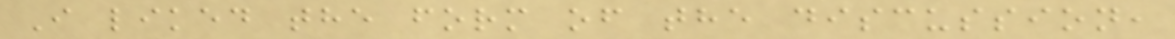I liked the form of the discussion,
